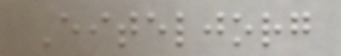Eiteljorg
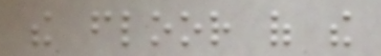the floor of the
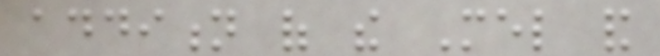addition of the Mel and
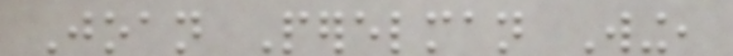Joan Perelman Wing,
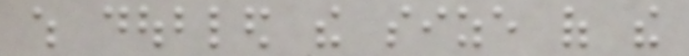which doubled the size of the
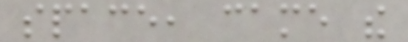space, came the
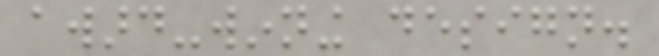award-winning design.
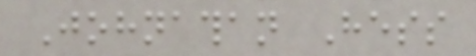Johnathan Hess
